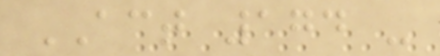ACT 174 -
